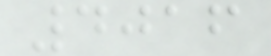4016
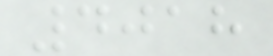4018
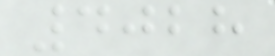4028
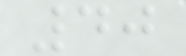40
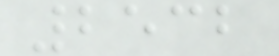2532
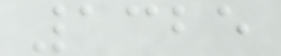1325
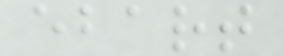ebart
